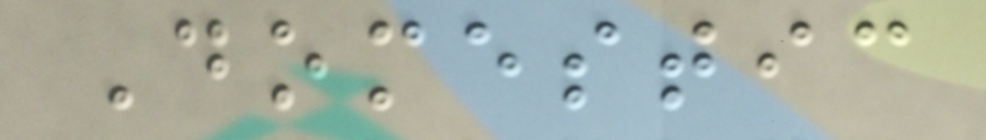Domestic
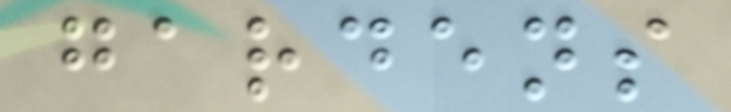gardens
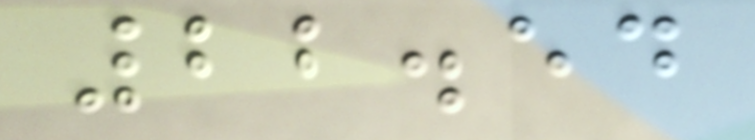22.54
